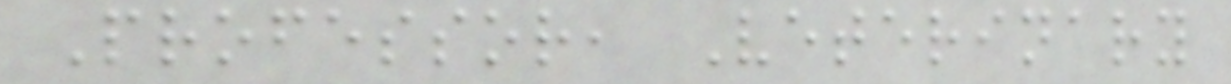Professor, Veterinary
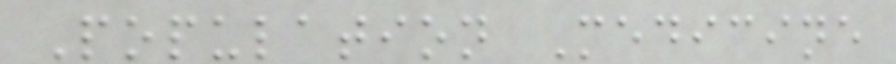Population Medicine
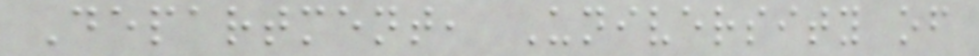Department, University of
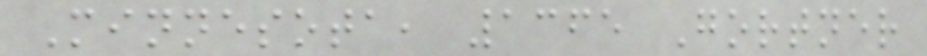Minnesota, 1365 Gortner
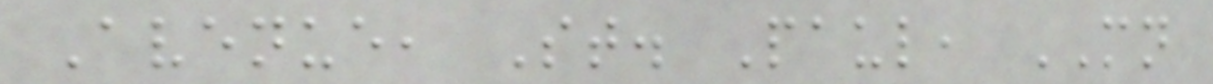Avenue, St. Paul, MN
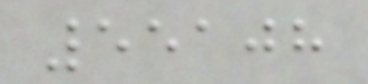55108
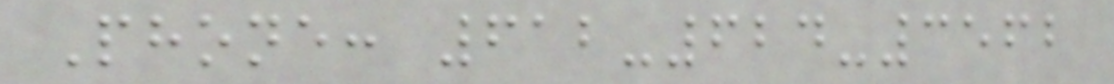Phone: 612-624-3562
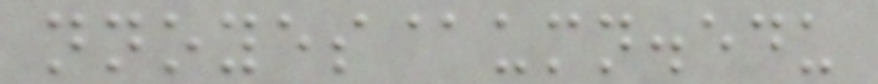nnoyes@umn.edu
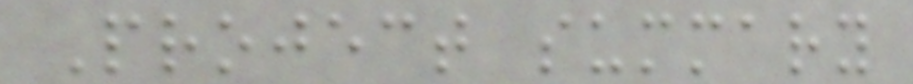Project summary
